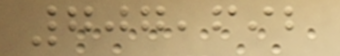707,692
